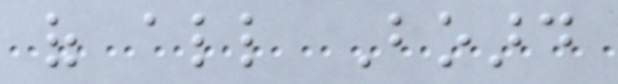of all Board
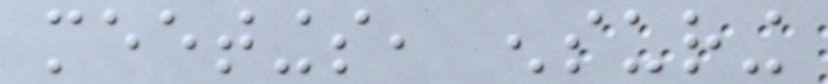meetings, ensuring
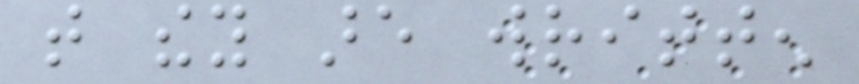that they are written
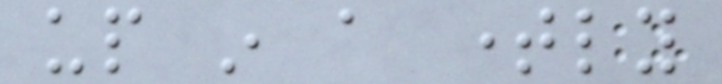up in a timely
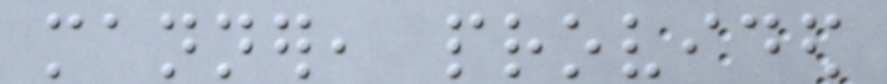manner, provided
